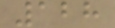128
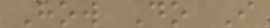How Do I
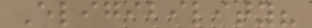Eligibility?
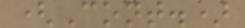(Cont.)
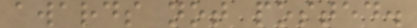awards not posted.
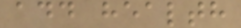add health
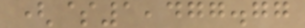($1,477.77
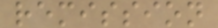remission
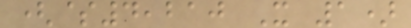($4,210 X 1)
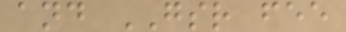and GSR fee
